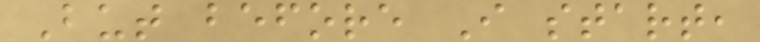But before I start,
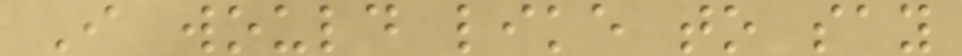I would like to say
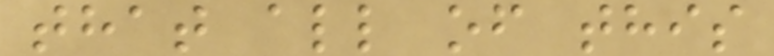that all of this
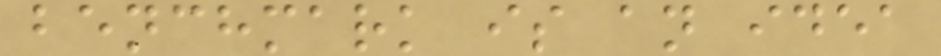benchmark is an idea
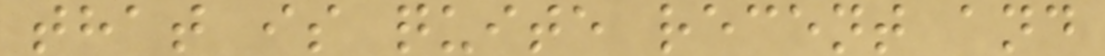that is quite recent and
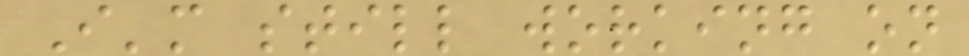I'm still working on
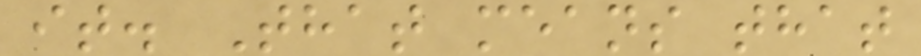it. That means that
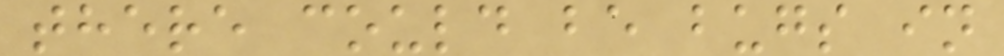there could be bugs in
